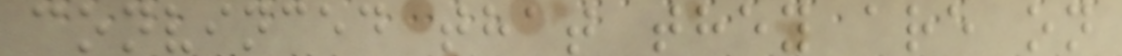convinced that they are on
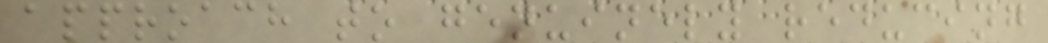approach to genuinely reducing
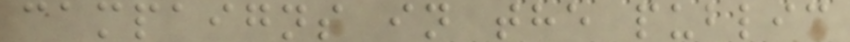campaigns in the public
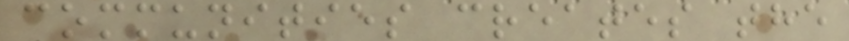communities creates the
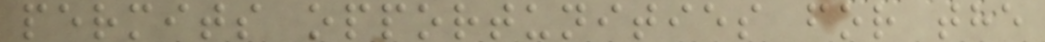permits opportunities for the
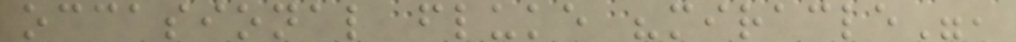occasional fluke "miracle",
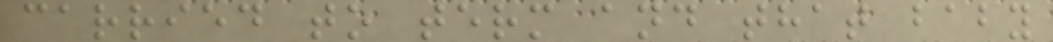carried to term and that baby
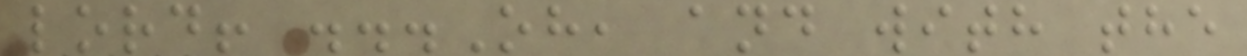lord! ...Oh, and with the
